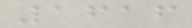1616
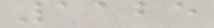1125
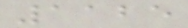1125
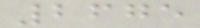2675
